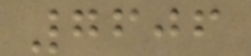7606
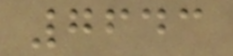7643
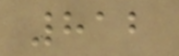812
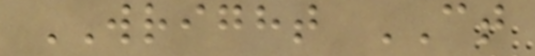WRIGHT CT
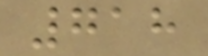718
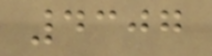4307
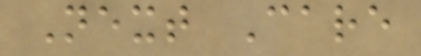Next Care
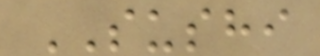SUSHI
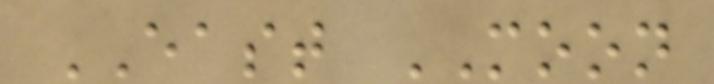EAST MOON
